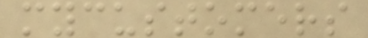mycustomers
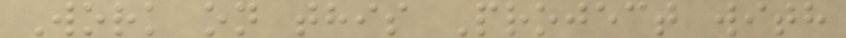Work on this Project with
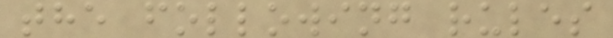the following rules
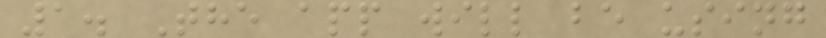1. The app will be using
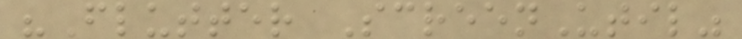"Flutter ScreenUtil"
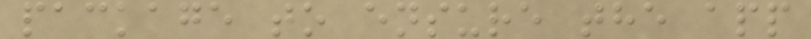package to ensure the app
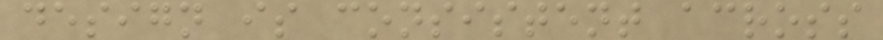design is consistent across
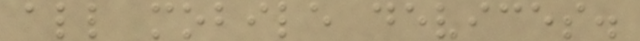all mobile devices.
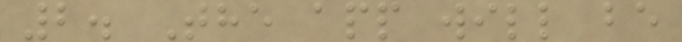2. The app will be
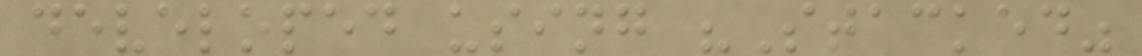developed using "Stacked"
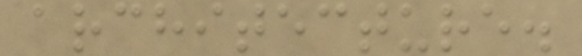architecture.
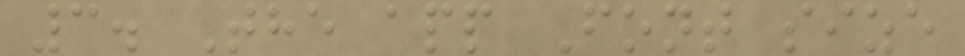3. The app Font size
